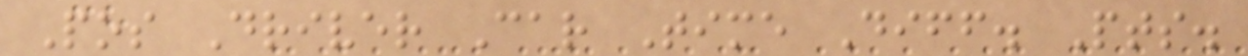Pos Driver Car Time Diff. Pts.
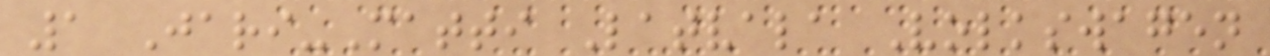1 Jari-Matti Latvala Volkswagen
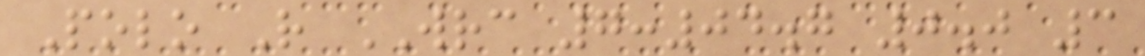Polo R WRC 7:04.7 0.0 3
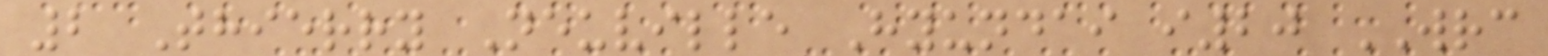2 Thierry Neuville Hyundai i20 WRC
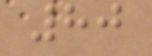80
